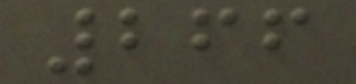266
